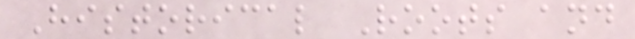Historical Roots and
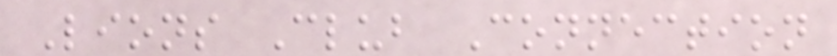Lions Club Connection
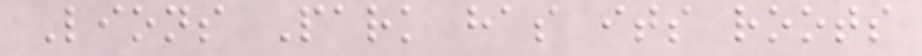Lions Park has its roots
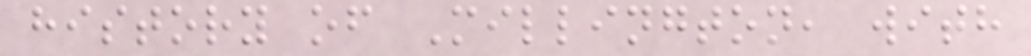history of Millington, with
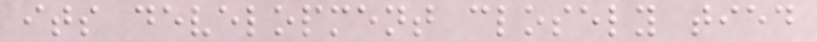its development closely tied
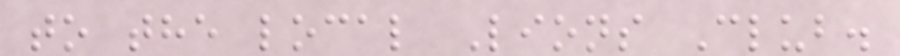to the local Lions Club.
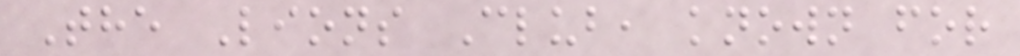The Lions Club, known for
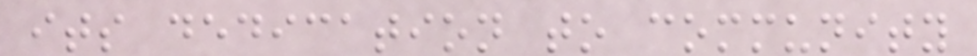its dedication to community
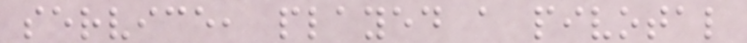service, played a pivotal
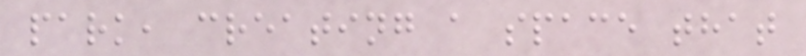park, creating a space that
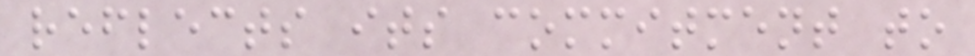reflects its commitment to
